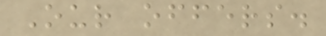Our offers.
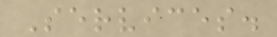Services.
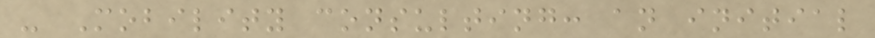- Mobility consulting: an initial
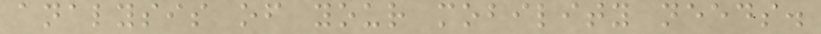analysis of your mobility needs.
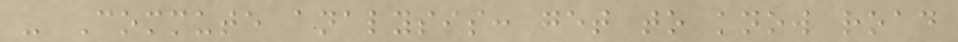- Commute analysis: get to know road
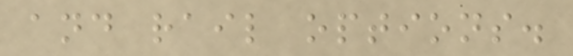and rail options.
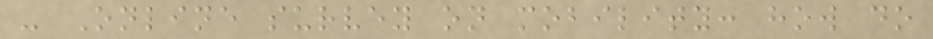- Online survey on mobility: how do
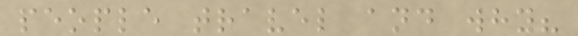people travel and why?
